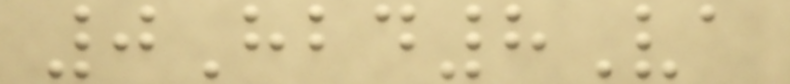0Hbd8Va
